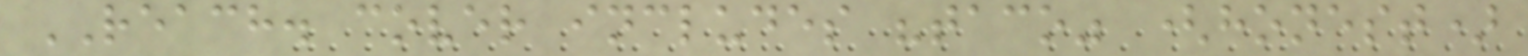REACH. cover includes "taco" (honest)
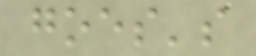goes's
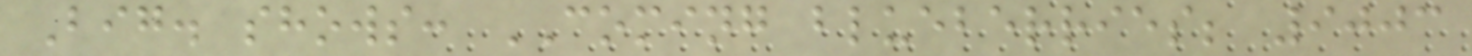Big. shows: COMING blueberries; 9003
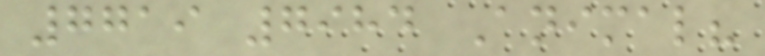7719 7984 Animal?
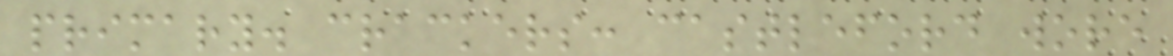primary. crackers: castleford wore
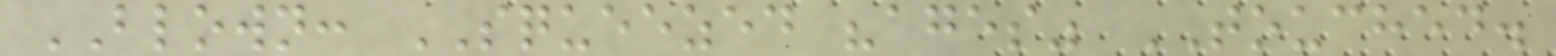BLOWN: SQUEEZED "ages" TOUCHED.
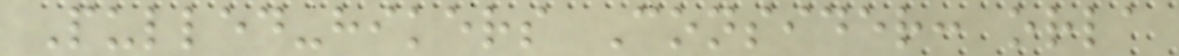Pulled-hikers Consider: orla
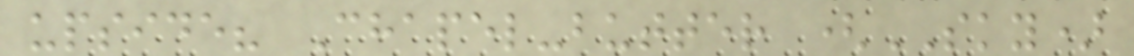upside? Chapel-butter (SKY)
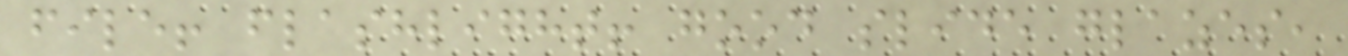file! flashlight! good slide glazes,
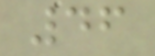46
